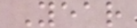Year
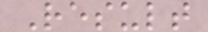Result
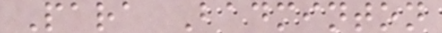Para Badminton
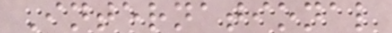International
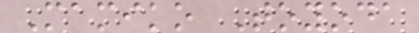Mamiko Toyoda
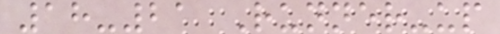18-21 Runner-up
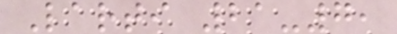Larti 21-7,
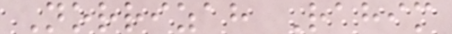Norrizah Rahim
